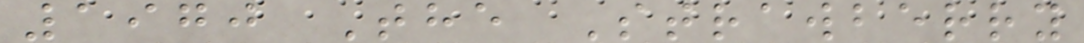1970 The Strawberry
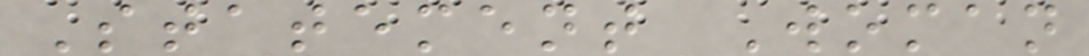Statement Woman
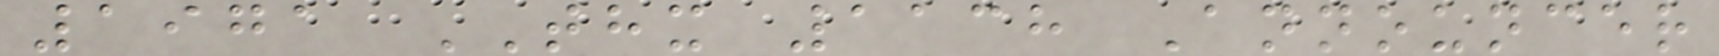1971 THX 1138 Announcer
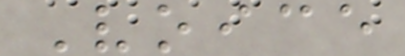Voice
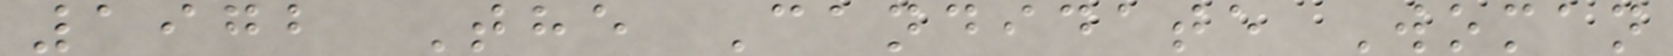1972 The Candidate Woman
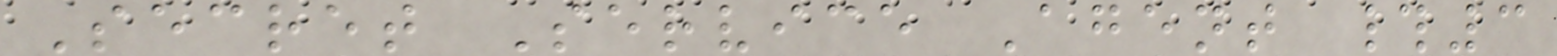Secret Service Agent #3
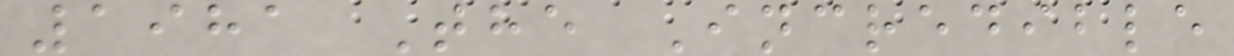1981 The Incredible
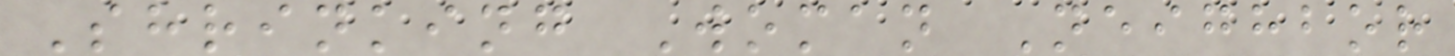Shrinking Woman Neighbor
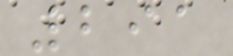291
